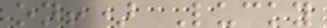on!) Lucky
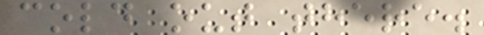cold out there.
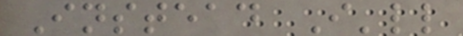Instead I'll
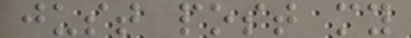just post my
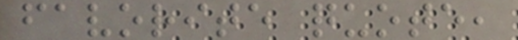favorite quote,
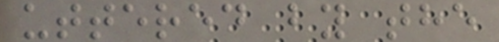uttered by the
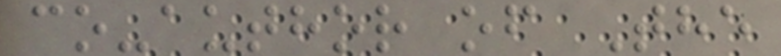co-author of The
